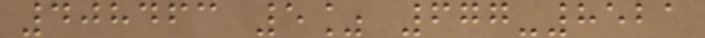408463 5% 677-8521
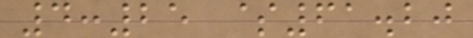4:25 $61.20
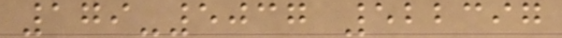179-5037 522397
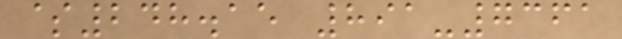$248.15 891-7361
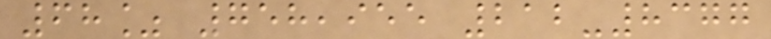68% 758,955 212-8377
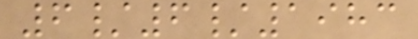6/6/1983
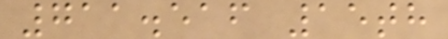711.516 15th
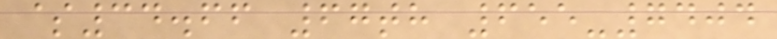$34.66 67th 655-7404
